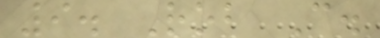9. Rob C.
